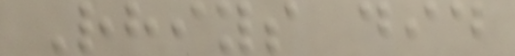Rhiys did
